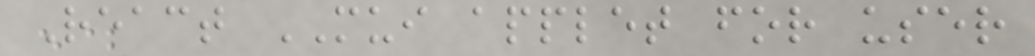React MUI applet for user
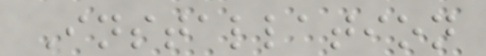Installation
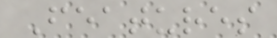Features
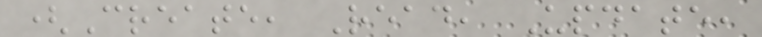(Create, Read, Update,
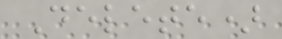Delete)
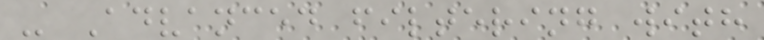- Advanced filtering with
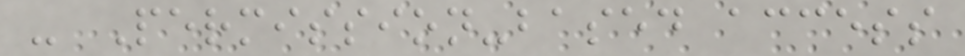- Permission-based access
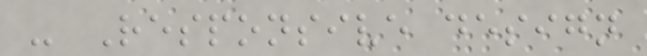- Responsive design
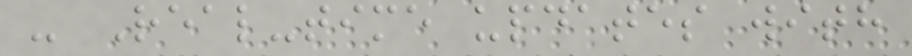- Real-time updates with
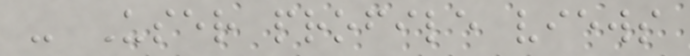- User profile views
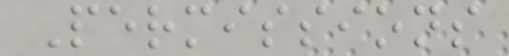Permissions
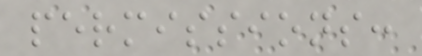permissions:
